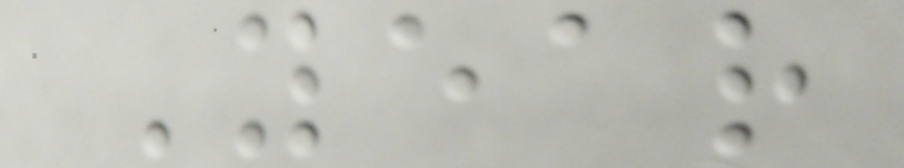Year
